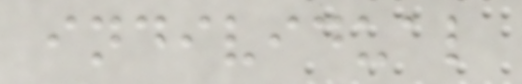individual
